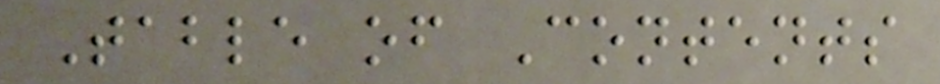Table of Contents
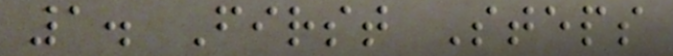1. First Steps
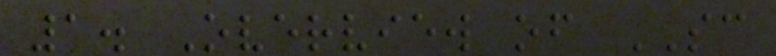1. Overview of SC
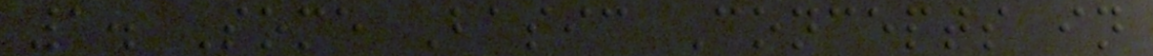1. Some Basic Concepts in
